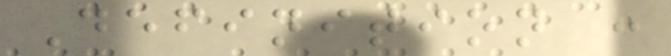Definition :
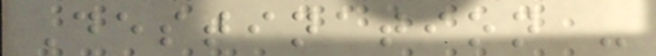Destination -
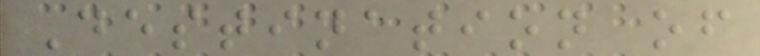Destination of
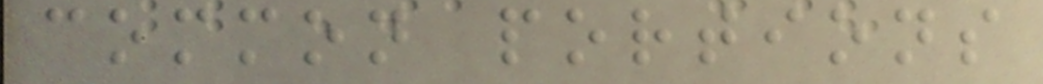common portions
